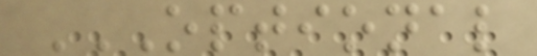OPTIONAL
